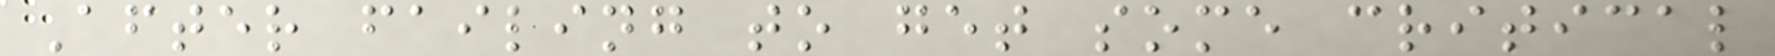After failing to get some critical
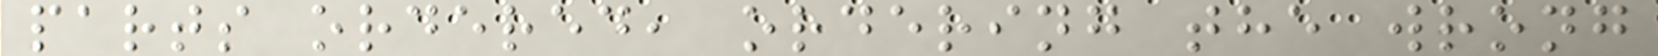parts ordered, ordering the wrong
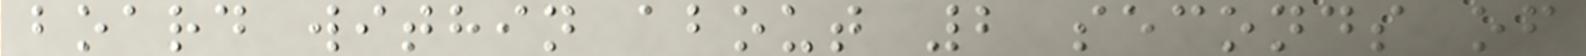board within about 2 seconds of
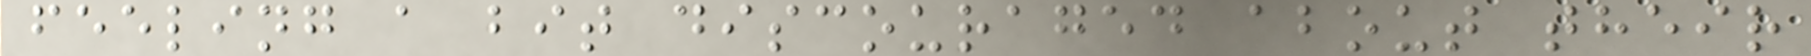feeling a bit discouraged about their
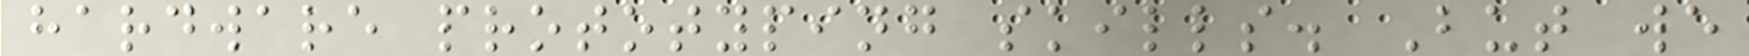hardware prototyping skills. But we
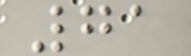71
